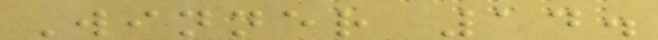Winner 14.
